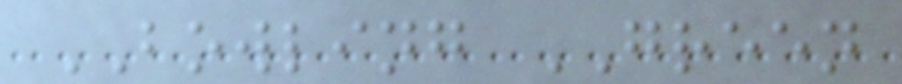BOWLING GREEN
